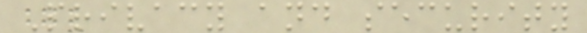Privacy and security
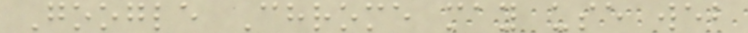Google Chrome may use web
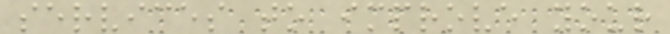services to improve your
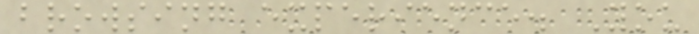browsing experience. You
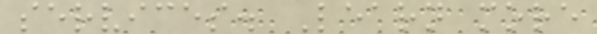services. Learn more
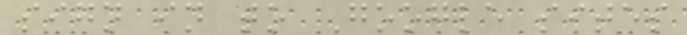sign in to Google sites
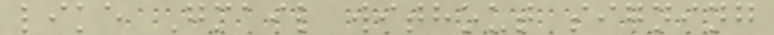like Gmail without signing
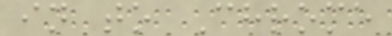in to Chrome
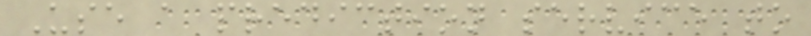Use a prediction service to
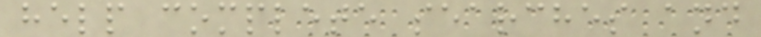help complete searches and
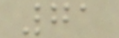71
